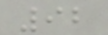92
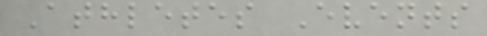Athletes Events
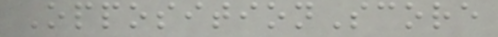OppositionScore
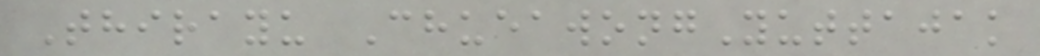Thirayu ChueawongYuttajak
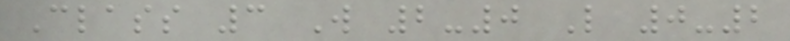Class 3 W 2-0 L 0-2
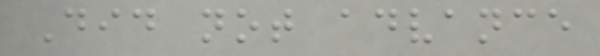Did not advance
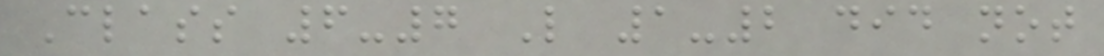Class 6-7 L 1-2 did not
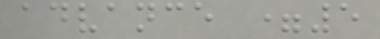advance =5
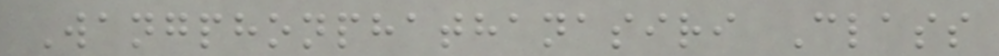Wangphonphathanasiri Class
